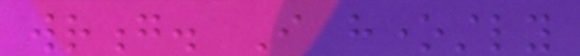wrong. I honestly
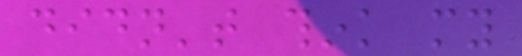didn't think my
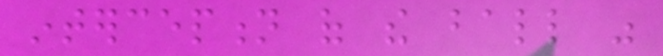interception of the ball was
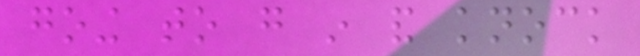going to go in and knock
